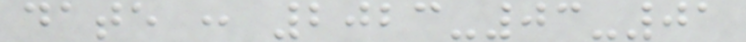date : 2023-03-01
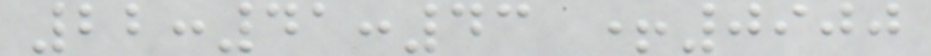22:41:43 +0900
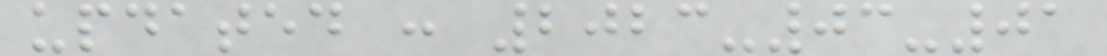updated : 2023-03-01
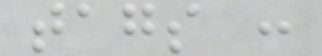tags :
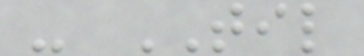- TIL
